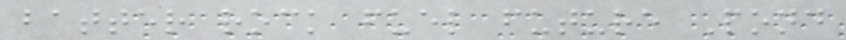batter rock fuel future Pond
